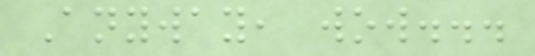Anyway, wow...
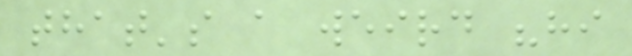that's a weird "hi
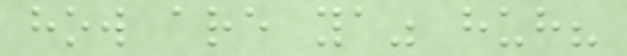how are ya" huh?
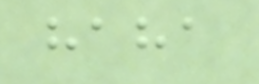haha
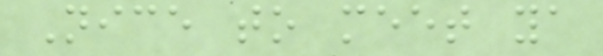Nice to meet ya
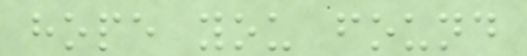hope you found
